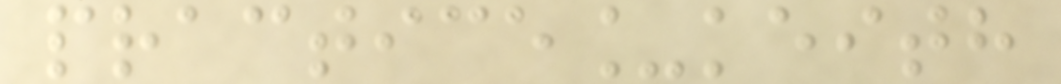practice_keith
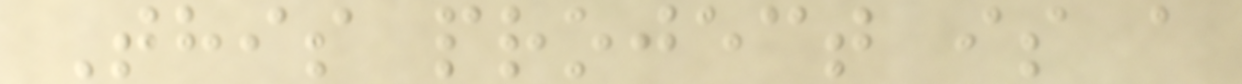This project is a
